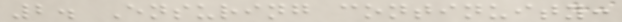2. Ensuring continuity:
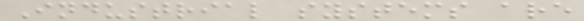Industrial systems are
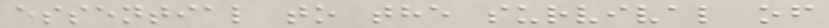essential to the survival of
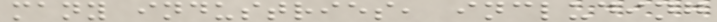many industries, including
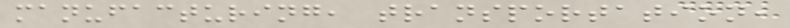manufacturing, transportation,
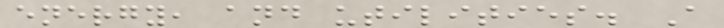energy, and utilities. A
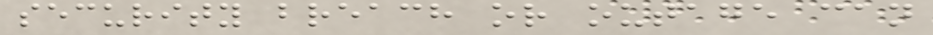security breach or outage can
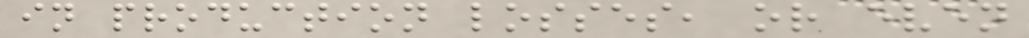in production losses, or even
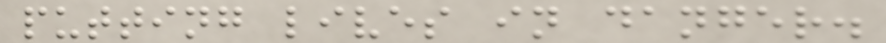putting lives in danger.
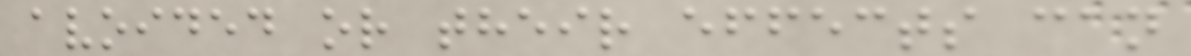avoided or their effects can
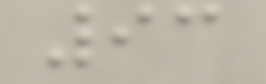93
